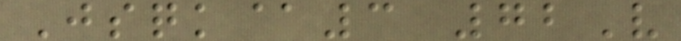Jsqk@3 72V
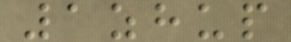1zhup
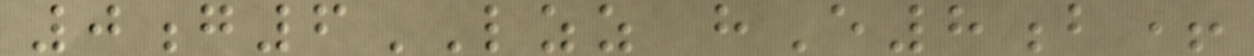0g6LZZ hE8b+
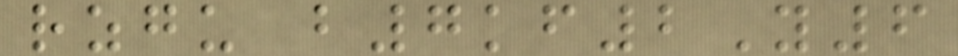rzgu b7kf2Y6
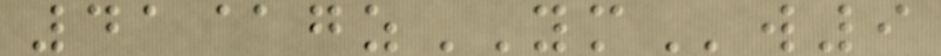41@gzYMw9
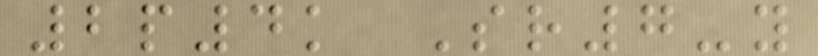2p4k Sr7-y
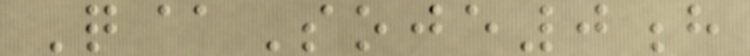Q@Soje0h
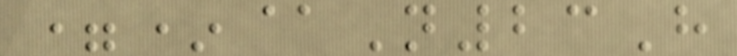=*@N23H
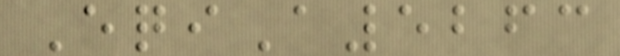EqiA5263
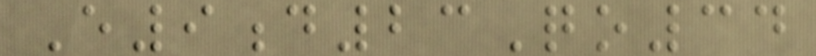E9d23Qo34
